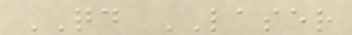QD LASER
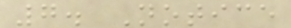7. Notice
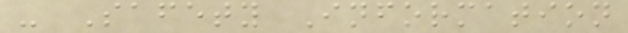- Safety Information
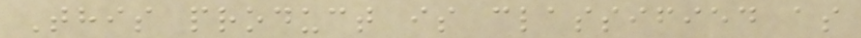This product is classified as
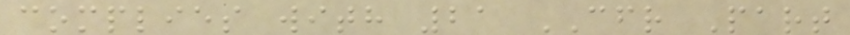complies with 21 CFR Part
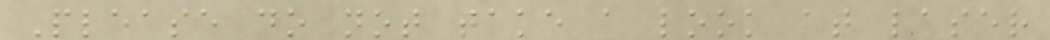Please do not take a look at laser
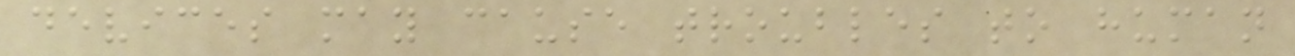devices may cause troubles to human
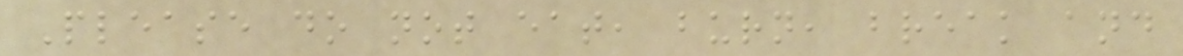Please do not eat, burn, break and
